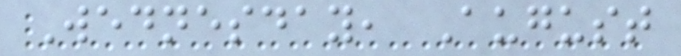Wednesday, August
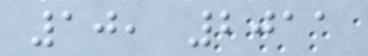10, 2011
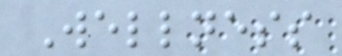Wellness
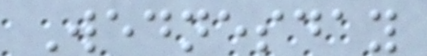Wednesday
